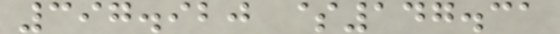397.920 $147.31
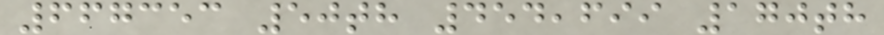667353 50th 454,699 170th
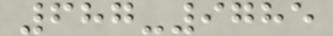687-9785
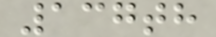137th
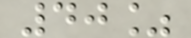40%
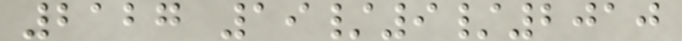2127 19/9/2010
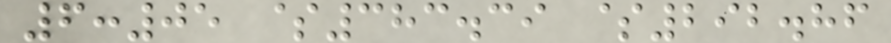6:05 $383.39 $292.86
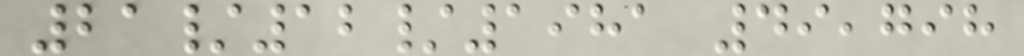21/12/1981 49,798
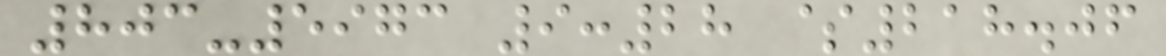803-5973 9:28 $218.06
